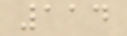114
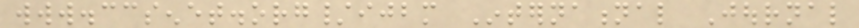www.ccsenet.org/ijbm International Journal
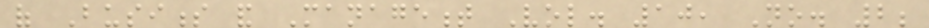of Business and Management Vol. 10, No. 2;
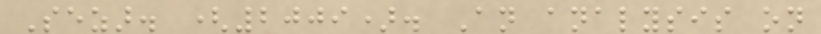Sezar. (2009). An analysis on
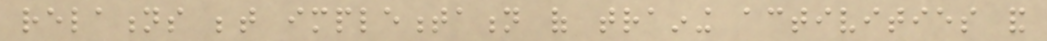relations between implementation of training activities and
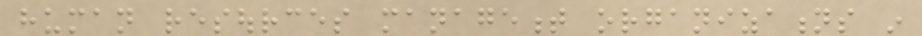human resources management organizations in
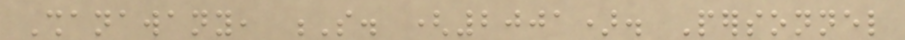Shanawany, S. (2001). Personnel
